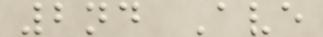2nd Ave
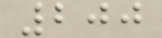200
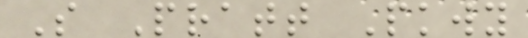S Pratt Pkwy
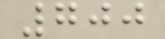700
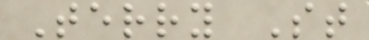Terry St
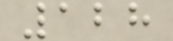128
